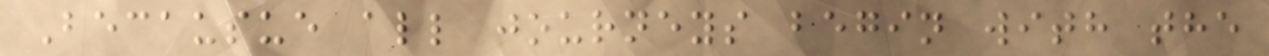Becausue all journeys begin with the
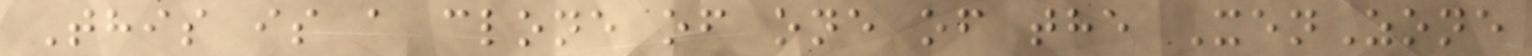This is a clone of one of the XenZone
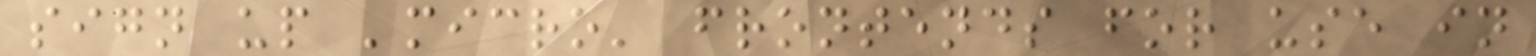sign up 'micro' frontends for use in
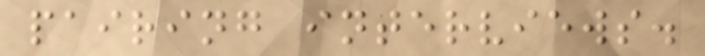pairing interviews.
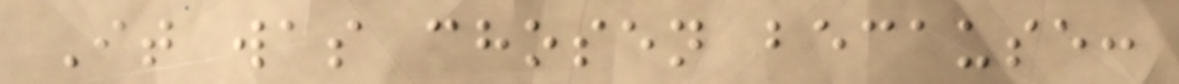It was chosen because:
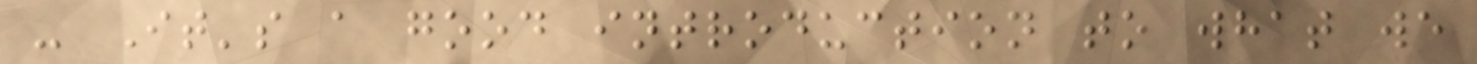- It's a good introduction to what we
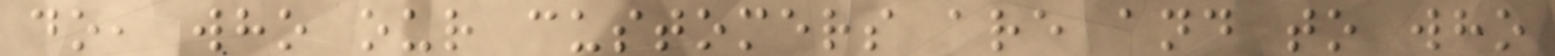do, who our customers are and to who
